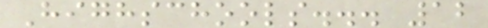Highschools... 12
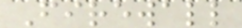Firewall
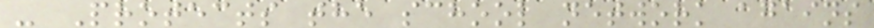- Protects the school network agains
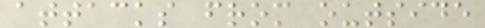attacks from outside
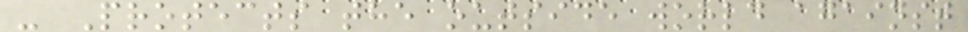- Protects the outside world against
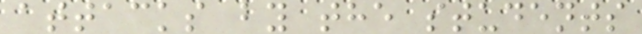attacks by the students
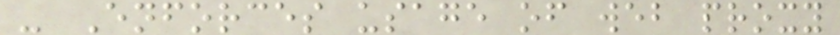- Enforces usage of web proxy
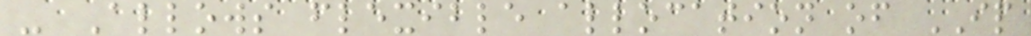- Allows flexible allocation of IP
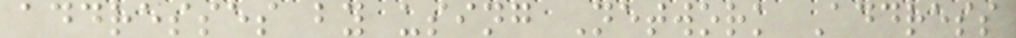addresses by using Network Address
